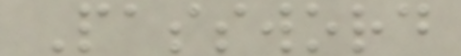Password
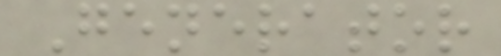Generator
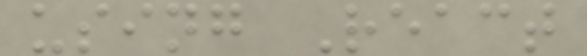using React
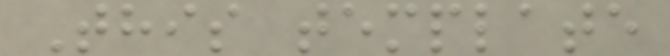This template
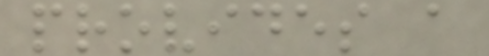provides a
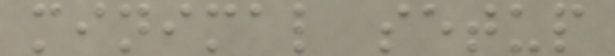minimal setup
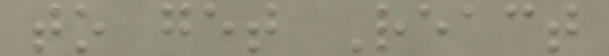to get React
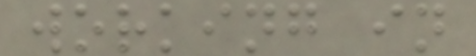working in
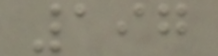197
